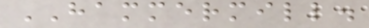HAMMERMILL.
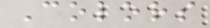Colors
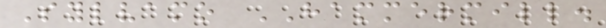Sylvamo HAMMERMILL.
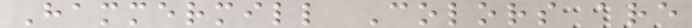Hammermill Colors are
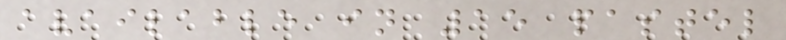available in 15 pastel
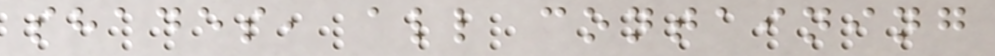shades, all containing
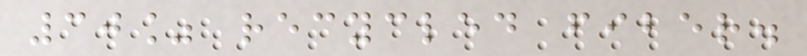30% recycled fiber.
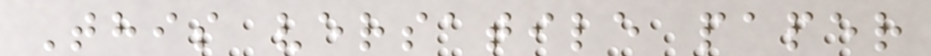This versatile paper
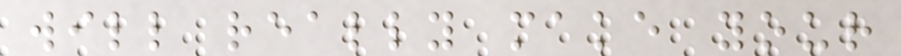will really make your
